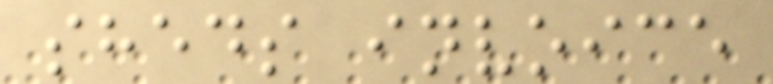sheds invoice
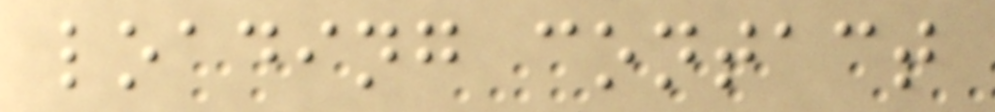loading contact
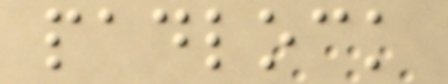padlock
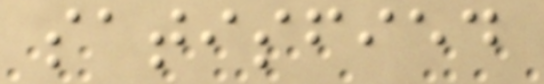satisfied
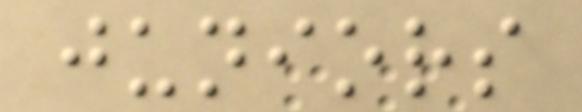juniors
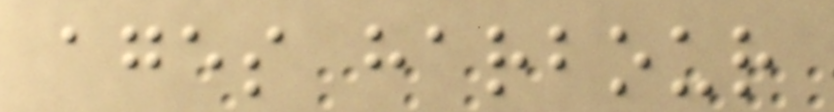ages harbour
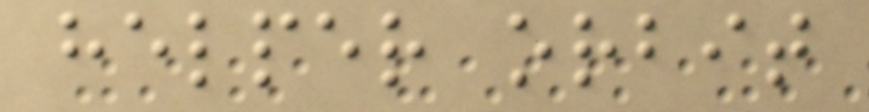helper orbit
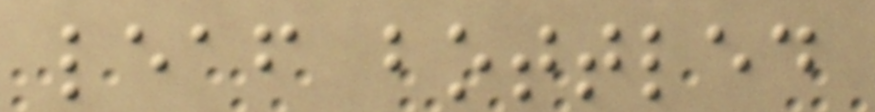leaf bottled
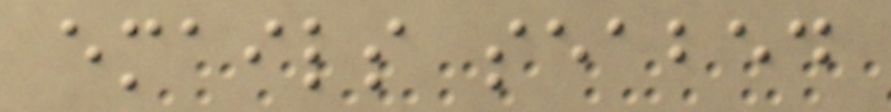emails seabed
